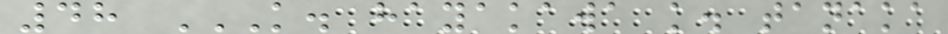48 K. HAYAKAWA K. TANAKA
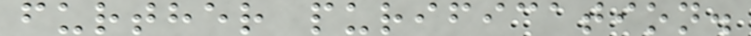further purification.
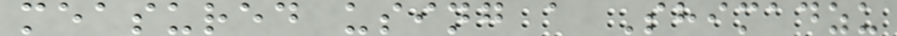measured using a Shimadzu
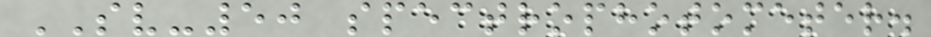SV-50 spectrophotometer.
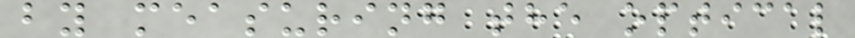by measuring the optical
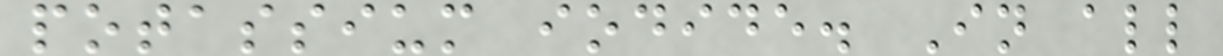potassium iodide. In all
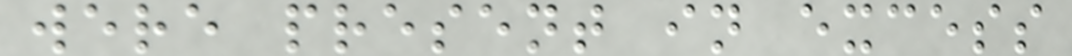were present in excess
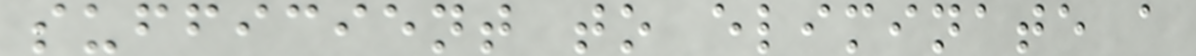sufficient to eliminate a
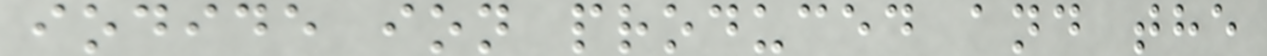iodide ion produced and the
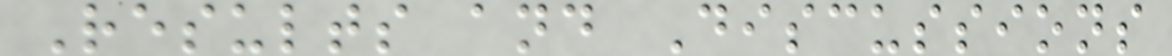Results and Discussions
